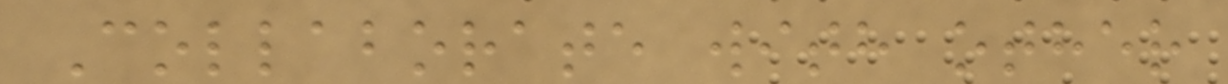Collaborate with other
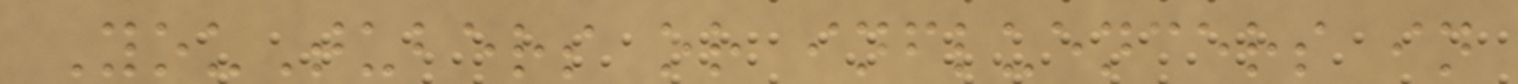YouTubers or influencers in
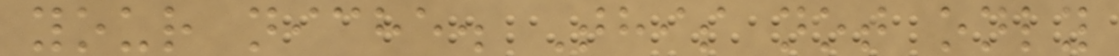your niche. This not only
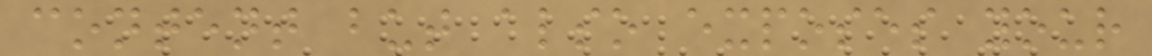content but also exposes your
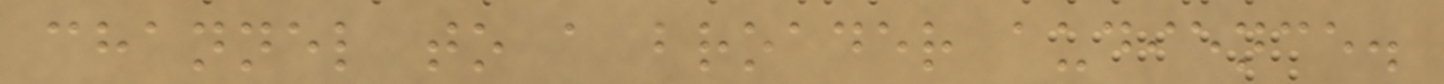channel to a broader audience.
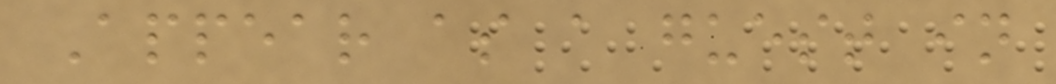Appear as a guest in
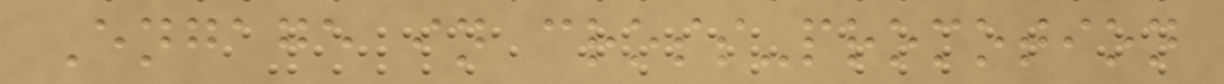Engage in cross-promotion
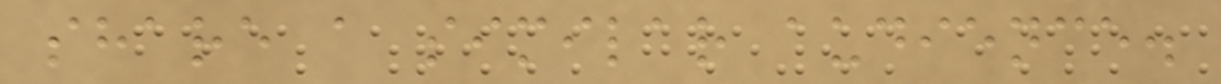share a similar audience.
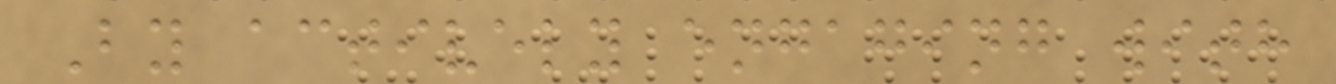By actively engaging with
